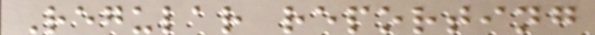Regular reporting
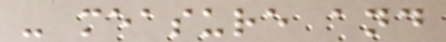- measure and
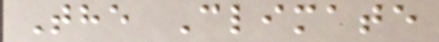The Climate
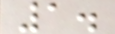1.
